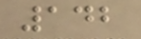142
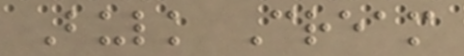Bulk Cream
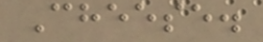Cheese.
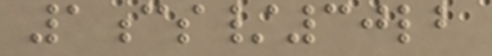1cs/30lb
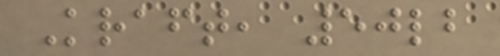Kraft, 50lb
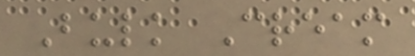Bulk Cream
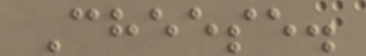Cheese.
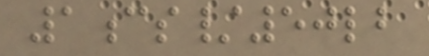1cs/50lb
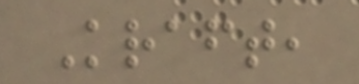Kraft,
